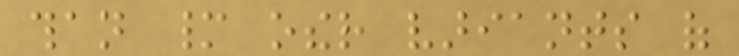than many other variants of
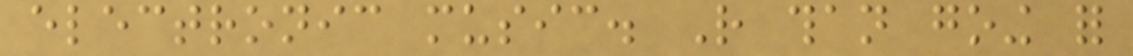electronic music. Rather than going for
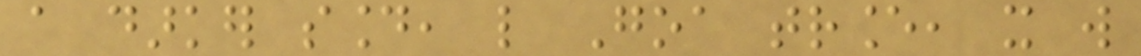a darker sound, like Goa trance, it will
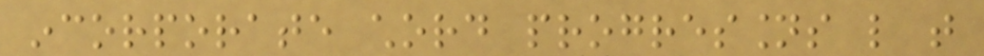incorporate chord progressions like that
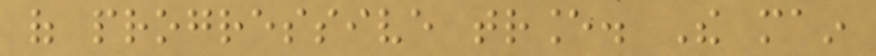of progressive trance. The main
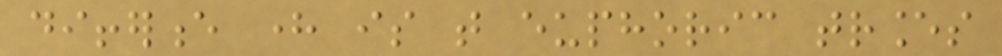difference here is that euphoric trances
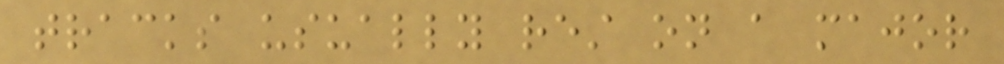tracks usually rest on a major
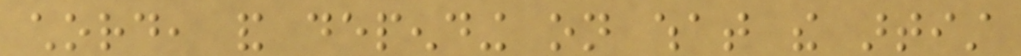chord, and depending on what the artist
